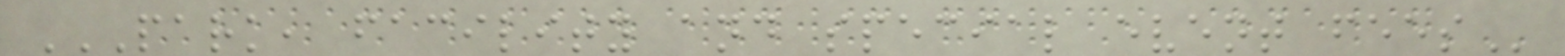PARK, FACILITY AND SPECIAL EVENT FEES
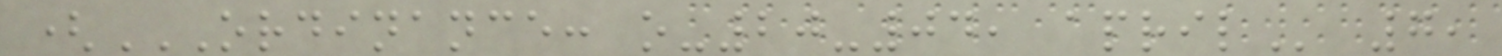(ORDINANCE: O-20-04, APRIL 7,
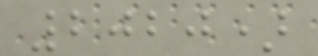2020)
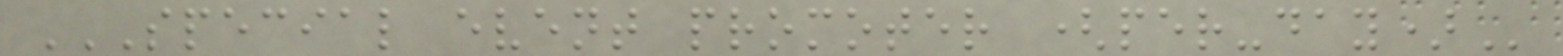SPECIAL EVENT PROMOTER (PER-DAY)
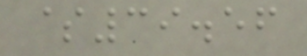$39.56
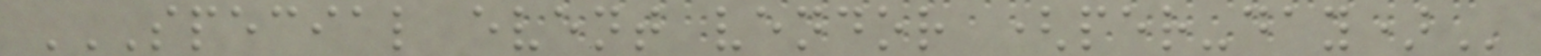SPECIAL EVENT VENDOR (PER-DAY)
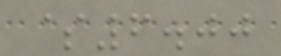$6.00
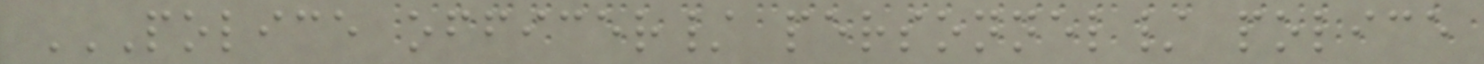POLICE OFFICER/ PERSONNEL/ POLICE
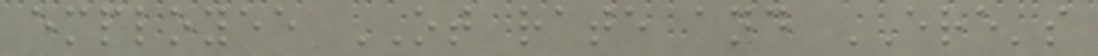employee OT rate and ERE's
